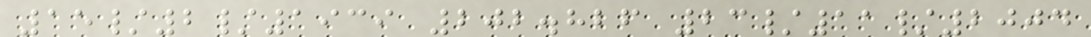15/2/1939 202.826 23/11/2004
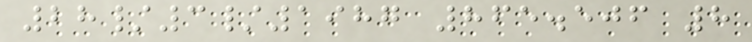28/3/1987 865.506 8
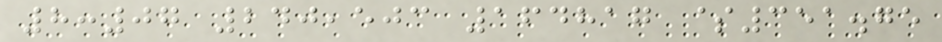8:07 240,503 164817 $351.75
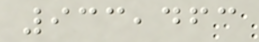933,463
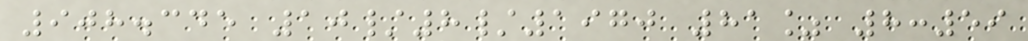908.345 10/8/1970 81% 8:59
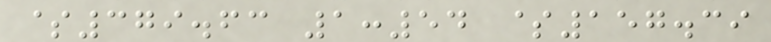$379.63 1:54 $157.39
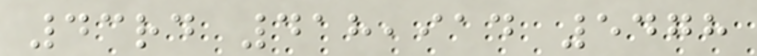43rd 418,914 5478
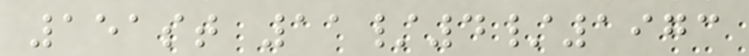151st 11/4/1973
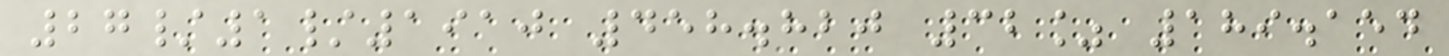27/1/1910 458.820 32% 189.154
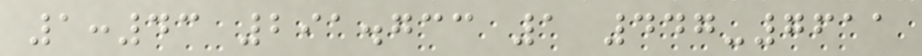1:43 291.733 1 447-7611
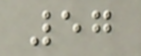57
